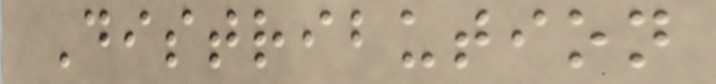Distribution
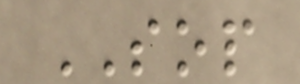SOP
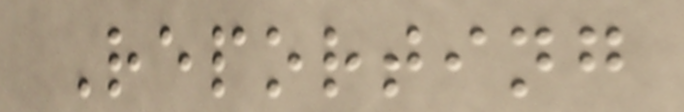Reporting
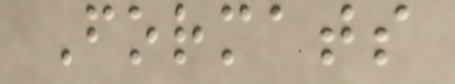Formats
